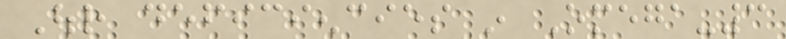Our deficiencies in Omega-3
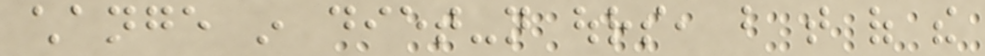change in diet-not ours, but that of the
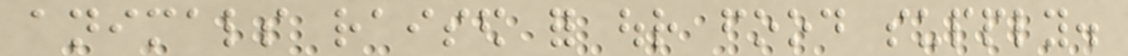animals raised for our food supply.
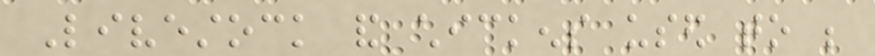Livestock and chickens used to be
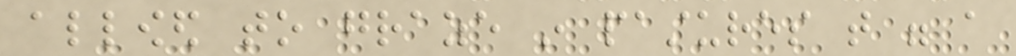allowed to graze in pastures that were a
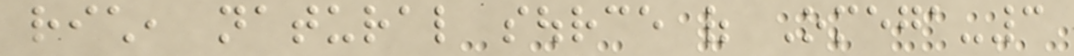rich, natural source of Omega-3
